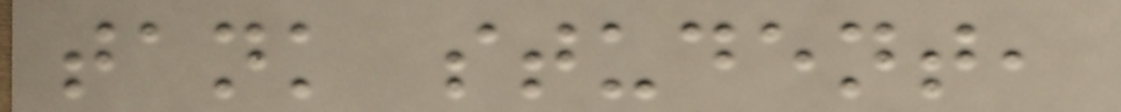tank student,
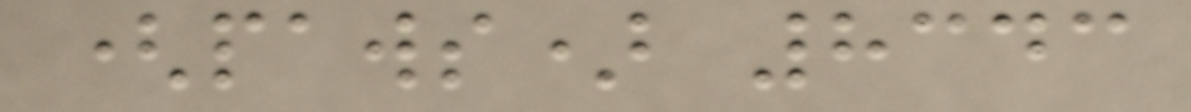(paws) 8343
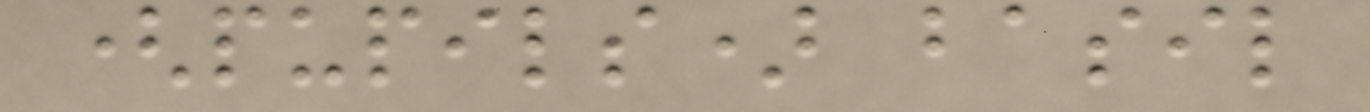(pupils) basil
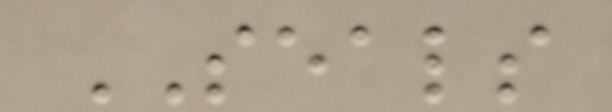SEALS
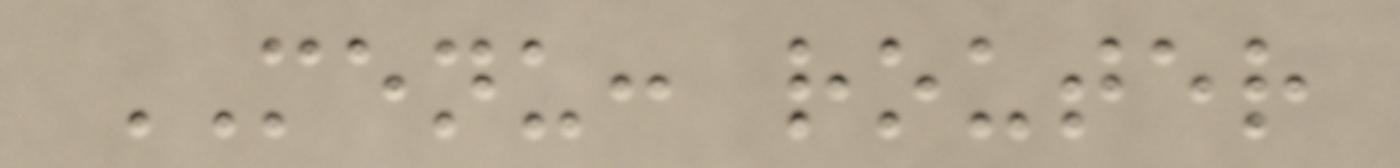MENU: router
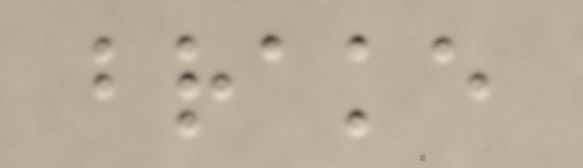brake
